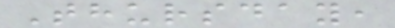Thursday,
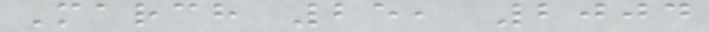March 25, 2004
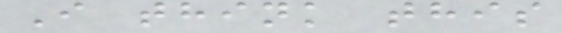I think this
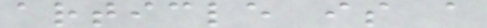article is a
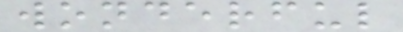wonderful
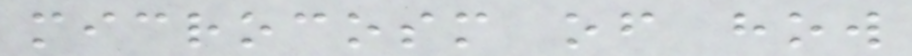microcosm of how
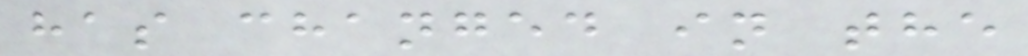has changed in the
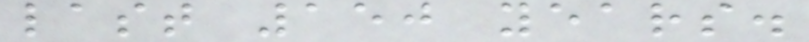last 150 years.
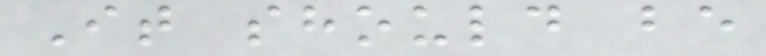It should be
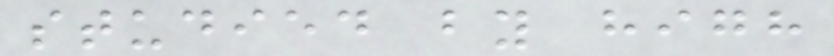studied by high
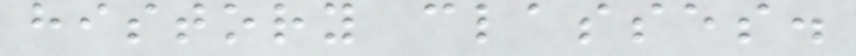history classes.
